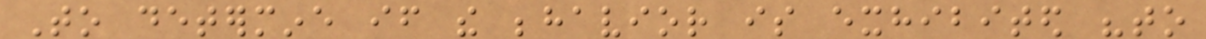To determine if the behavior is exhibited "to
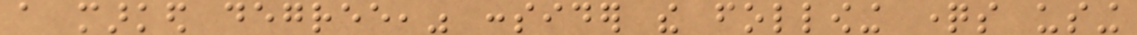a marked degree," consider the following questions using
